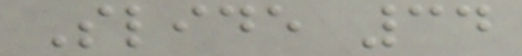Slide 34
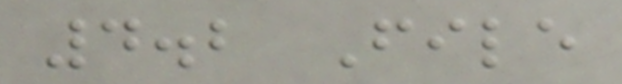4.2 File
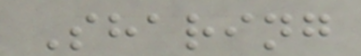Sharing
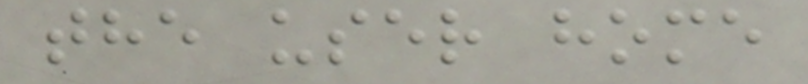the user home
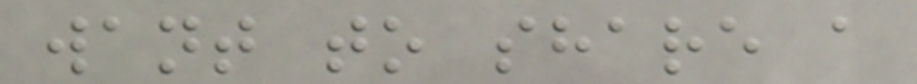want to share a
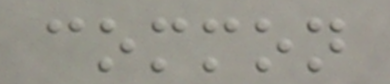common
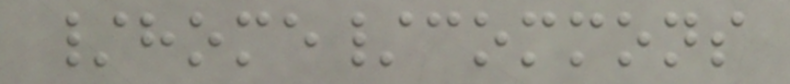/home/commons
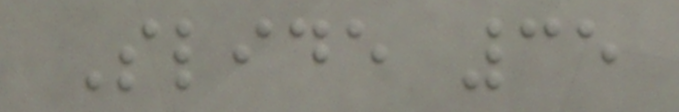Slide 35
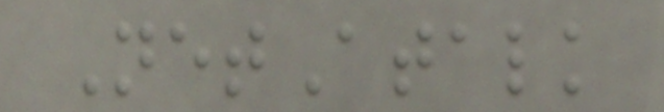NetAtalk
